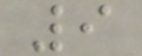9
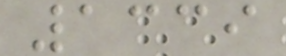1339
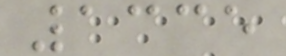1335
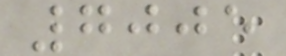7005
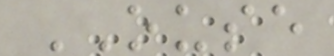OUSE
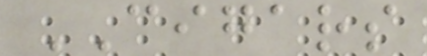CIGARS
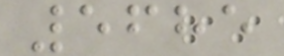5685
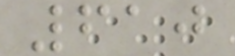610
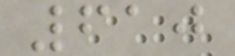610
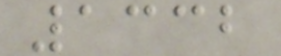1332
